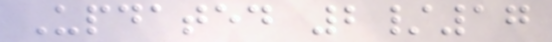Updated 2/17
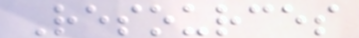Resources
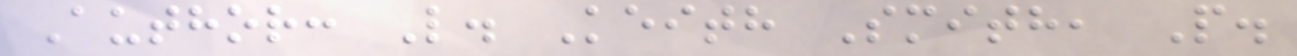Author: L. Keith Smith, P.
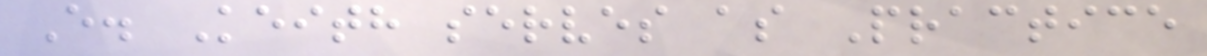E. Keith serves as Practice
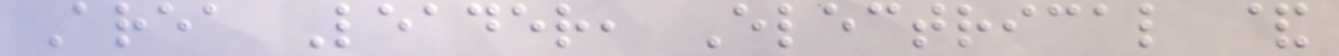Area Leader, Electrical &
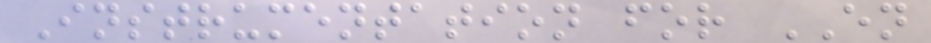Instrumentation for EN
